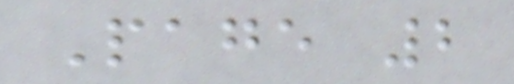Page 2
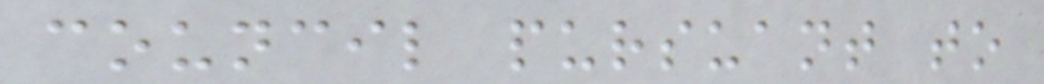council pursuant to
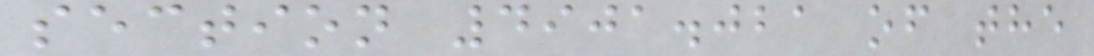section 4901.021 of the
